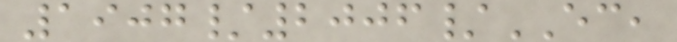1907/2006/EC,
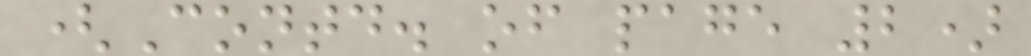(Contd. of page 2)
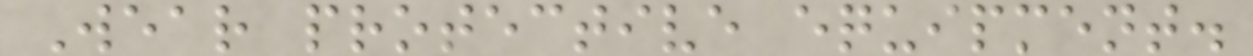Wear protective equipment.
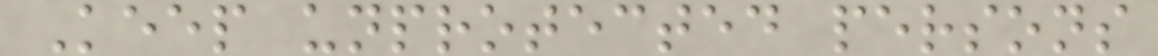Keep unprotected persons
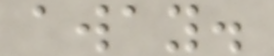away.
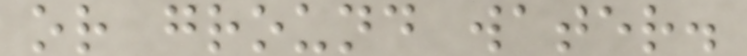or ground water.
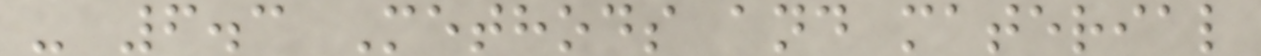- 6.3 Methods and material
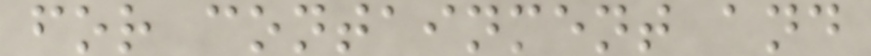for containment and
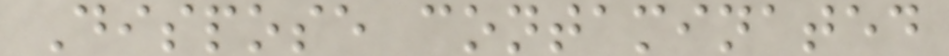Dispose contaminated
